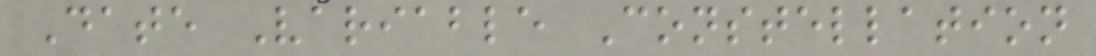Date Variable Constellation
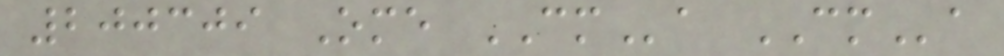200309 Ome CMa CMa
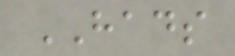HADS
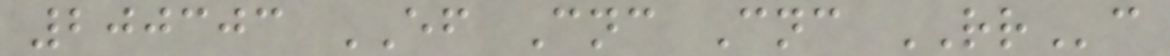200303 EF Cnc Cnc RRc
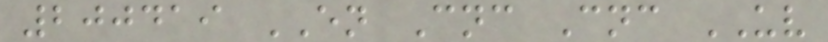200419 EN Cnc Cnc UV
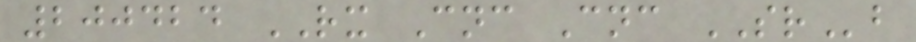200424 RX Cnc Cnc SRb
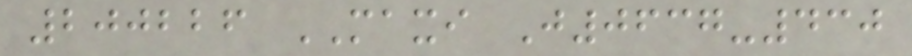200226 MAXI J0637-430
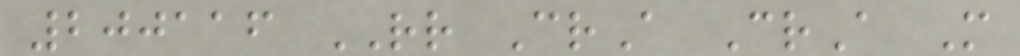200116 RR CrA CrA M
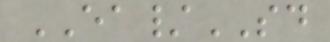EA/SD
